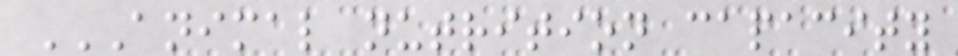ANIMAL NUTRITION CAPACITY
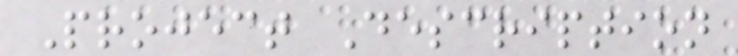Project Description
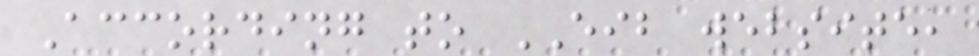According to EIB website,
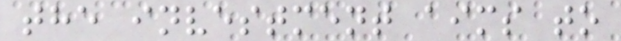the investment aims to
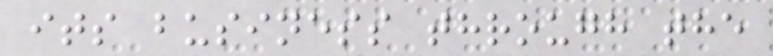its business through the
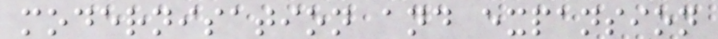modernisation and expansion
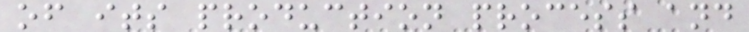of its production process and
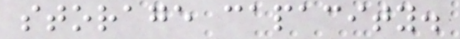storage capacity.
